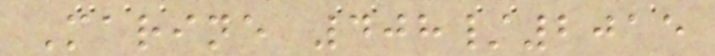Marine 408/2015
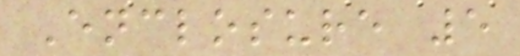Enclosure 5
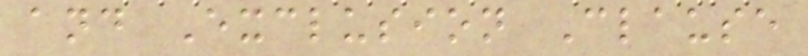and Exclusion Clause
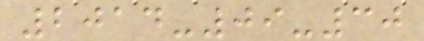2014-09-30
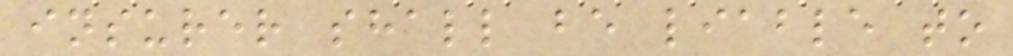insurer shall be liable to
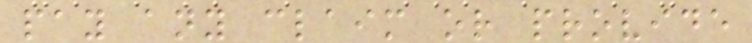pay any claim or provide
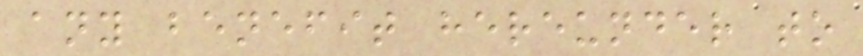any benefit hereunder to
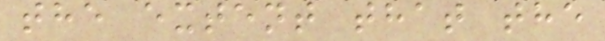the extent that the
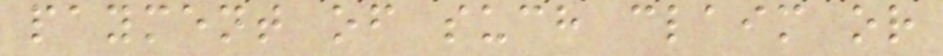payment of such claim or
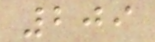209
